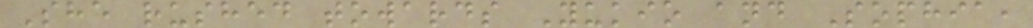She rushed towards Yukio and Sophia,
